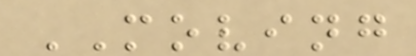MOVING
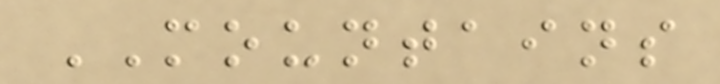MOUNTAINS
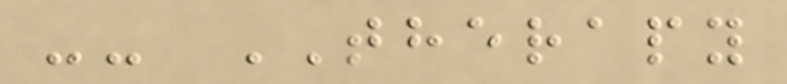-- THERAPY
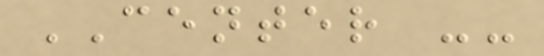CENTER --
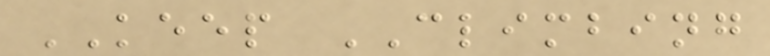KEEP CLIMBING
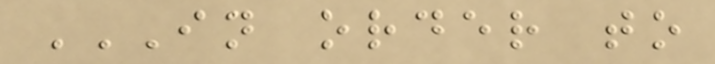IN ORDER TO
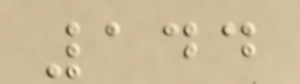144
